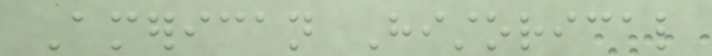American Historical
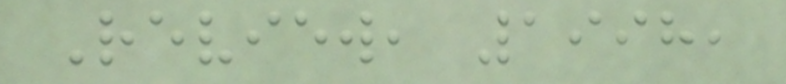Review, 1998,
